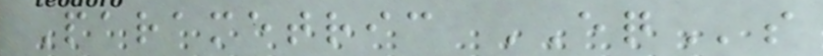Parametric EQs
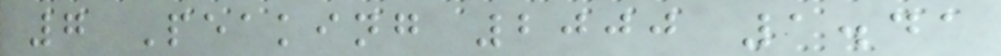7 Peaking 2000 1.41
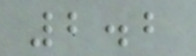2.2
